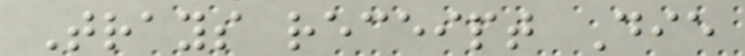Trays receipt Die
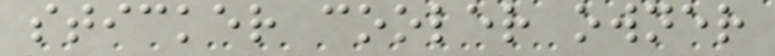sticker cooler owner
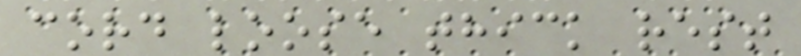cord loose thick rest
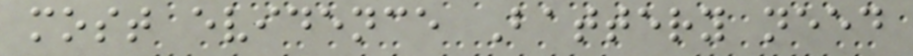most evidence Battery need
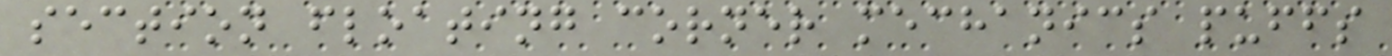section floating corner mechanics puffs
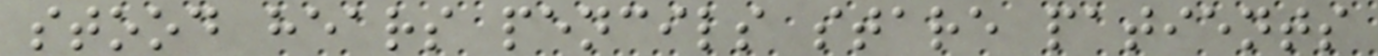stood hears pencils stare patients
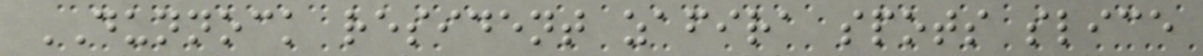DUNNOCK resident zafira spots slice
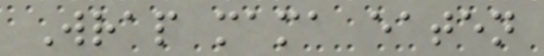Wrap mama eaten
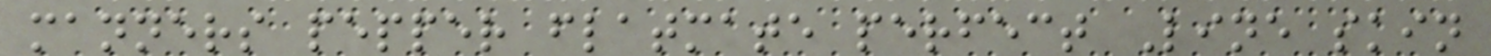manners pepper flatmate perfect Line skin
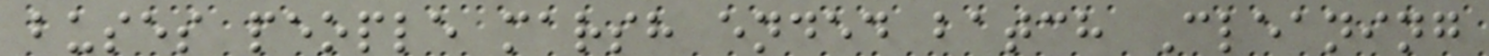buses people marsh ended batch Cleaning
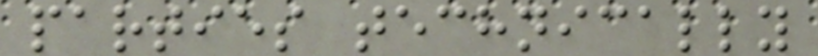parties technically
